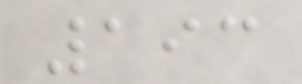193
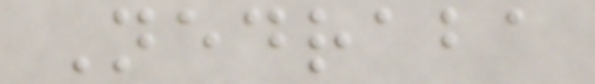Nedraba
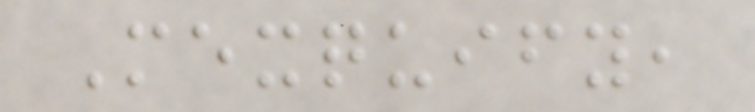Mexquify,
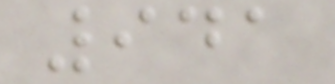941
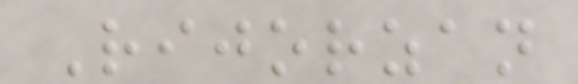Rijorzan
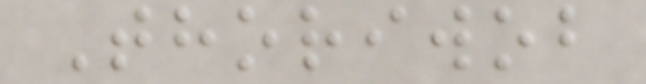Thoriwob
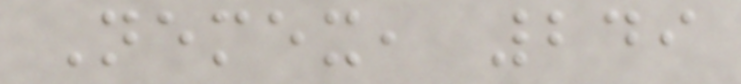Nemex, 249
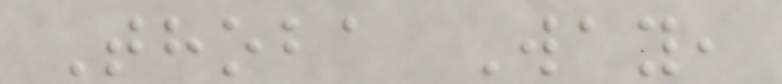Thoba Way,
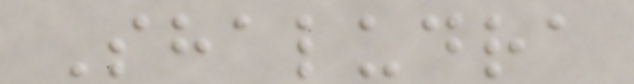Shaludra
